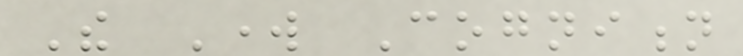The Work Cognition
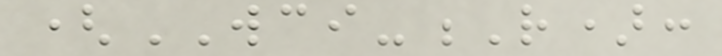(WCI-R):
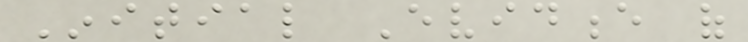Initial Evidence of
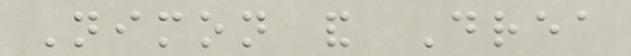Nimon and Drea
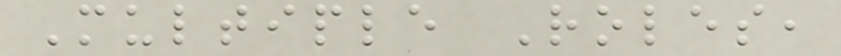Multiple Roles,
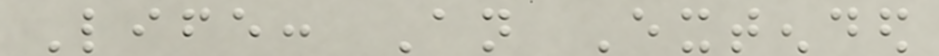Life: An Extended
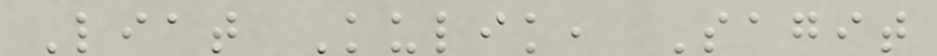Liat Kulik, Sagit
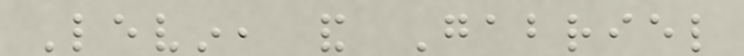Levin, and Gabriel
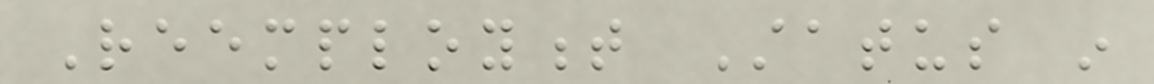Reemployment Status in
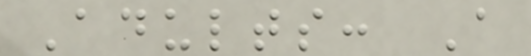Adults: A
